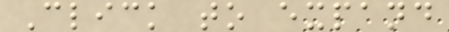Click to expand
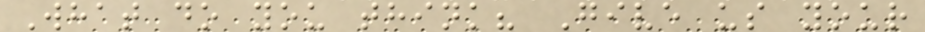What do you think? Give us your
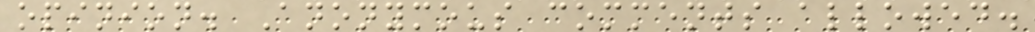opinion. Anonymous comments allowed.
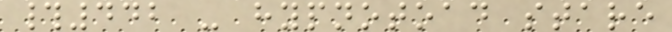#442 - hypnotoad stare
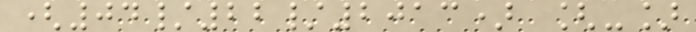(04/22/2013) [-]
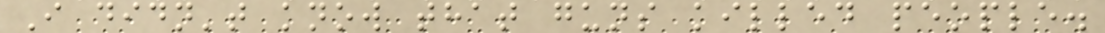I didn't know that guns killed people.
